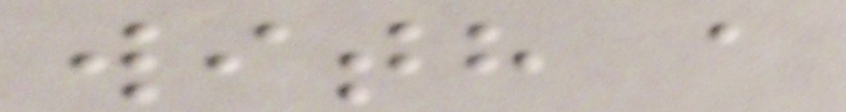with a
